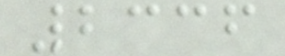2336
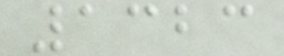1323
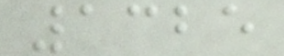1325
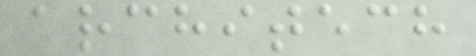architech
